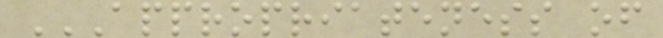APPROPRIATENESS OF
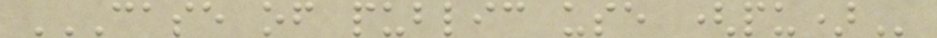CASE OF PUBLIC USE (PU)
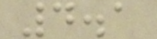4.1
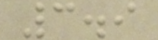3.9
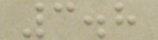3.8
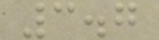3.7
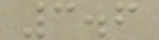3.6
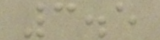3.5
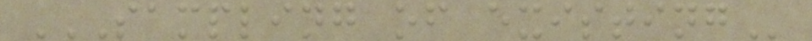SAMPLING OF EXISTING
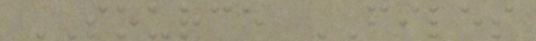SOURCE FILES
